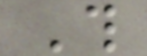This
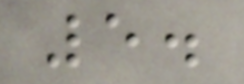5.
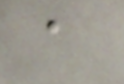a
